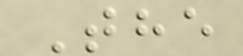The
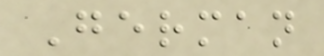German
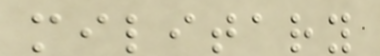military
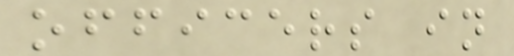officers in
